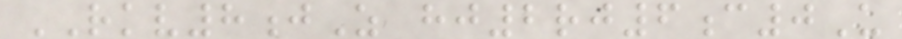RKV8jZ hj2rj6c0U
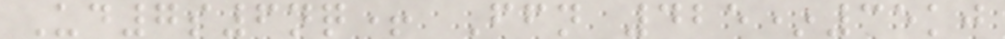Ud7s6nq+ Ffn 425*35kj
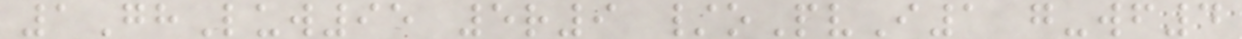1GhLuw95 5r9 /oPvI1 g-wf4
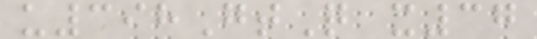u398GtQ x37
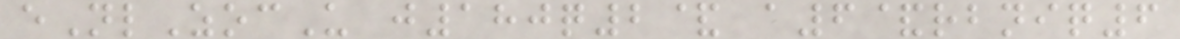eNlZocU j180q2& a6&rbniq6
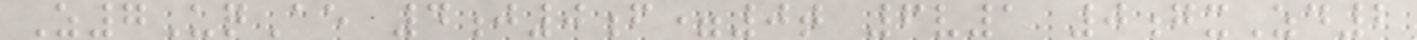Z7UqAe 4j0f=0t 6v1 0gxZd2
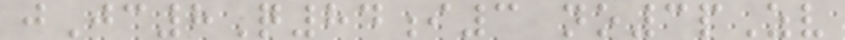jJc8Q84i3 no3pZv
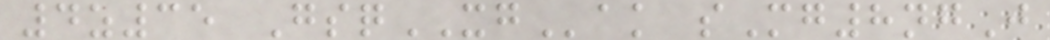4z35 GsqXGak sMg8ngJ
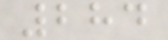284
